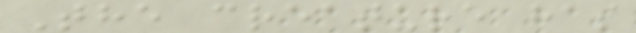The creature has
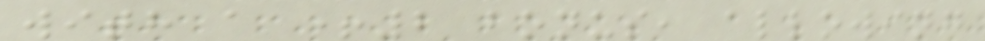with a +2 bonus, allowing
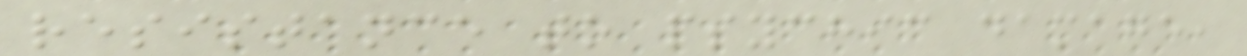resistance to psychic damage,
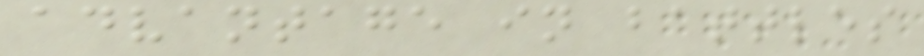advantage in battles
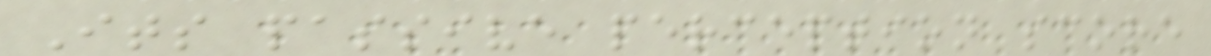Its passive perception score
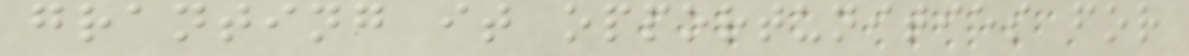granting it opportunities for
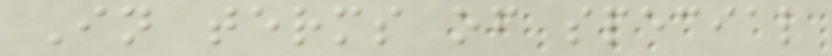In terms of special
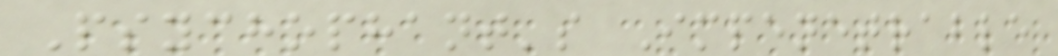Psychophant's Impenetrable
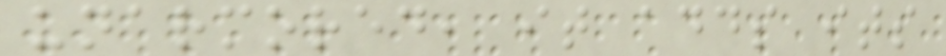unarmored, it adds its
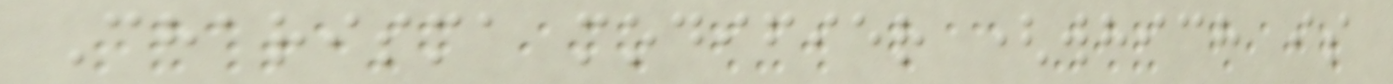Charisma modifier (which is
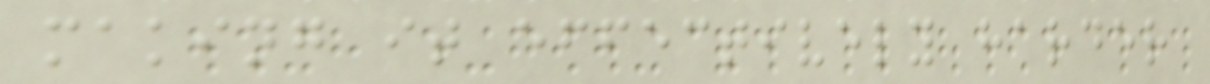making it effectively harder
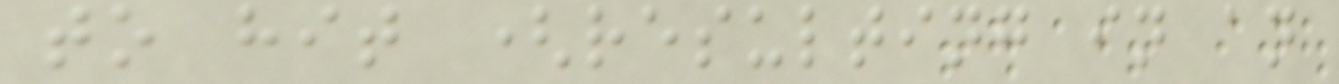to hit (resulting in an
